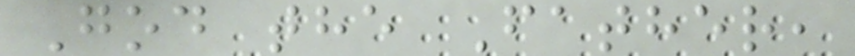God the Father,
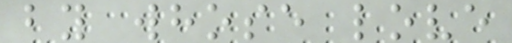by whose love
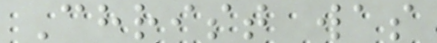Christ was
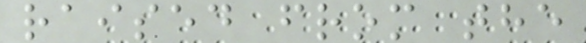raised from the
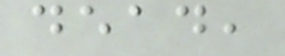dead,
